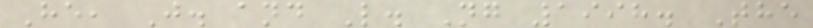He, J. and L. Ng 1998. The
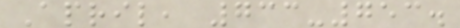April, 733-753.
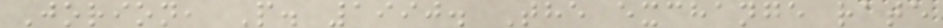Jorion, P. 1990. The exchange rate
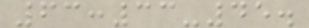63:33-45.
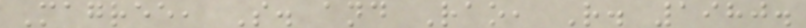Magree, S. and Rao, R. 1980.
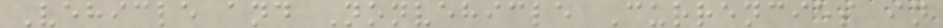Vehicle and Nonvehicle Currencies in
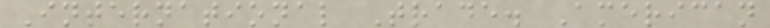International Trade. American
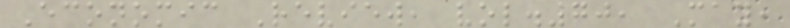Economic Review, vol.70, May,
